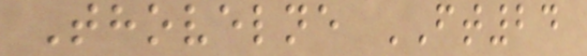Thovelne FT24
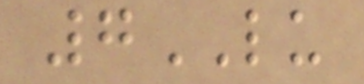7LU
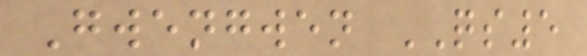Gwengwen QS5
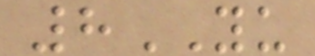8YU
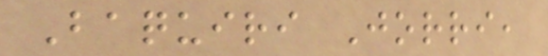Baquiri Jorri,
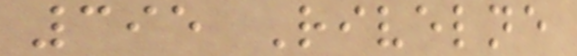395 Rivelne
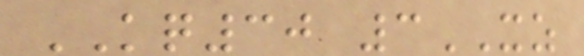KQ30 3XZ
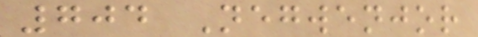704 Negwenjor
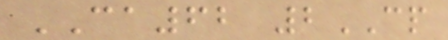CA62 2CP
